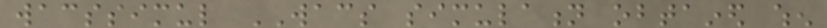wacssimul WACS simulation obtained when
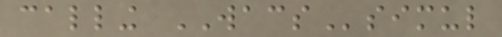calling WACSsimul
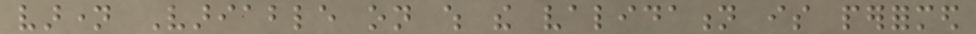varname Variable on which the validation is performed
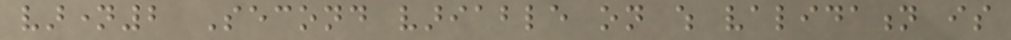varname2 Second variable on which validation is
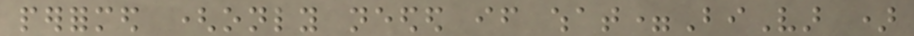performed (only needed if what=BiVar )
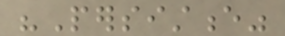"Persistence"
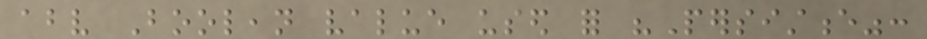above Boolean value used for "Persistence":
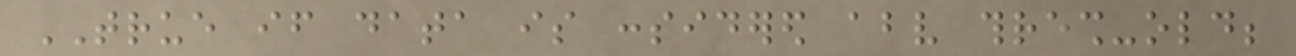TRUE if data is considered above thresh-old;
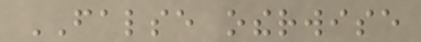FALSE otherwise
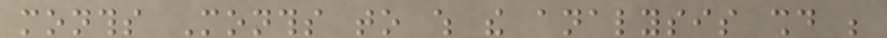months Months to which the analysis should be
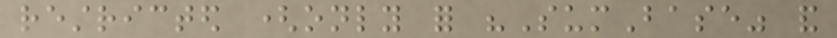restricted (only for "SumBase" and
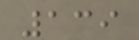139
